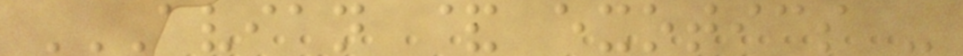AVIAN & EXOTICS -
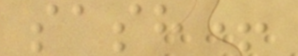sash+
